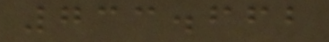733.662
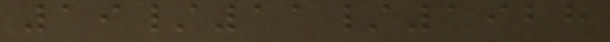19/11/1928
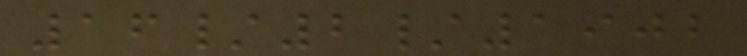16/2/1902
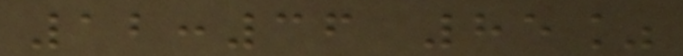12:36 85%
